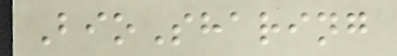BioSharing
